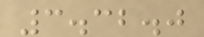3.32.0
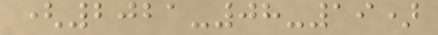(2021-08-19)
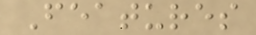Features
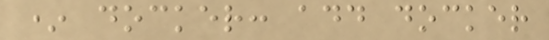* docker: add docker
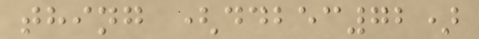thing (ddbec72)
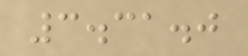3.31.0
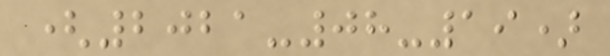(2021-08-19)
